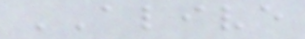ALIVE
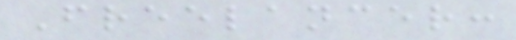Freelancer:
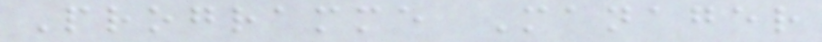Programme Manager
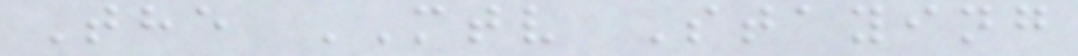The MTV Staying
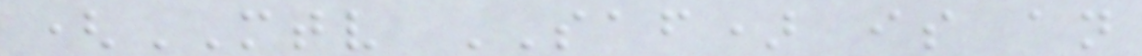(MTV SAF) is an
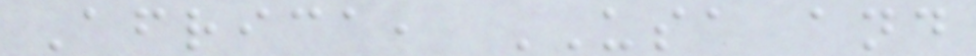Africa, USA and
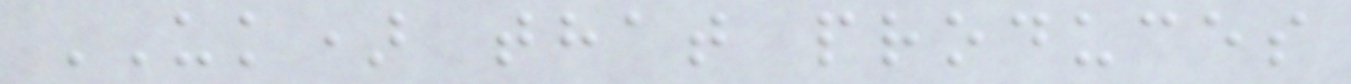UK) that produces
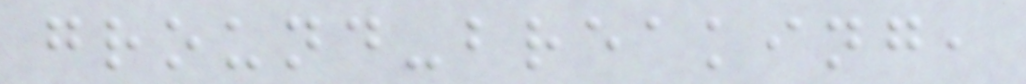ground-breaking,
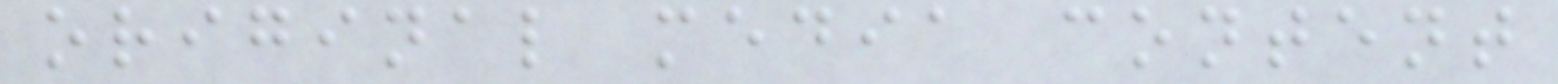original media content
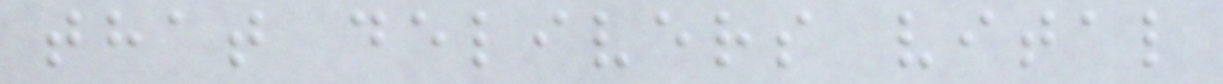that delivers vital
